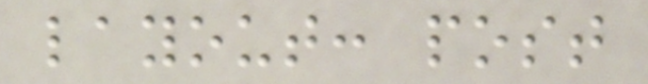layout: post
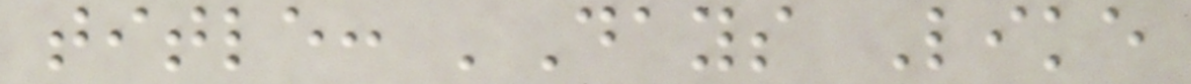title: 'Days Like
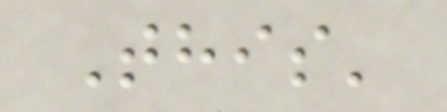This'
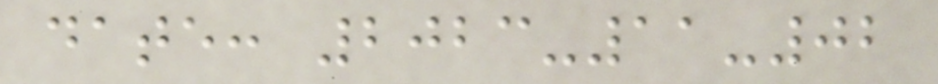date: 2023-11-02
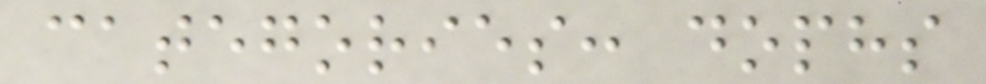categories: dophs
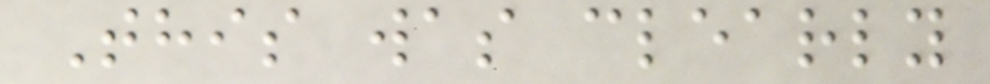This was clearly
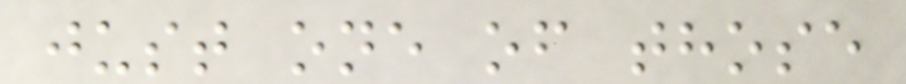just one of those
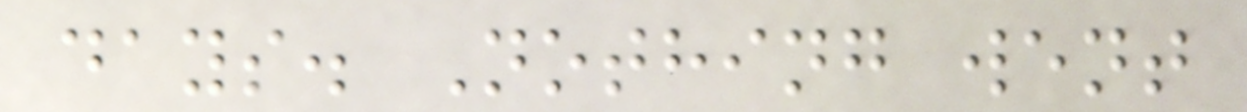days. Nothing went
